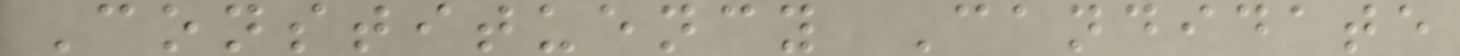Constituency Candidate
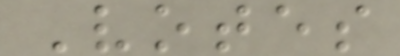Votes
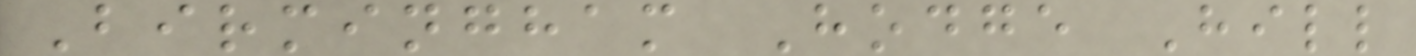Birmingham Hodge Hill
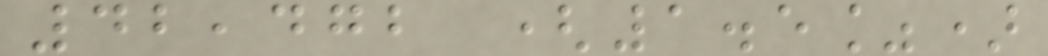42,472 (1.5%)
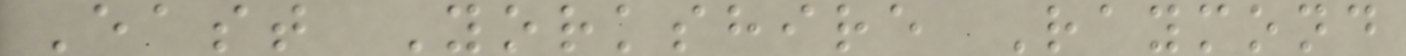East Yorkshire Raymond
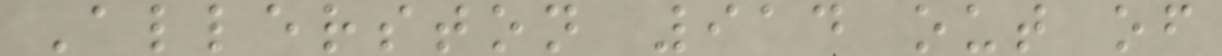Allerston 914 out of
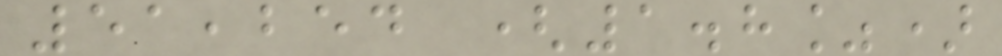51,254 (1.8%)
